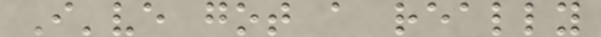I've got a really
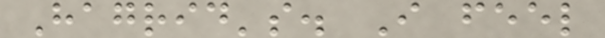Hagrid's. I feel
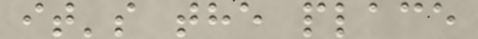it's the place
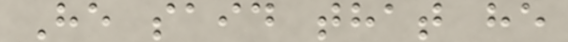He said that he
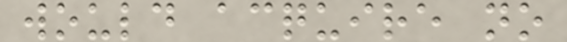would acquire no
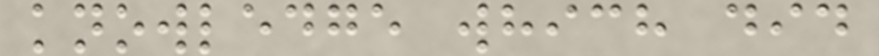knowledge which did
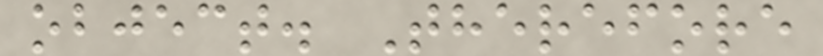object. Therefore
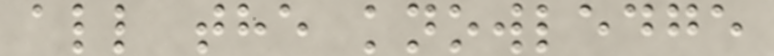all the knowledge
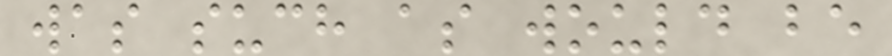was such as would be
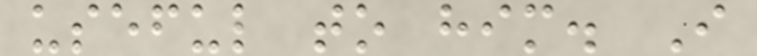useful to him. I
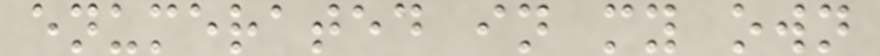enumerated in my own
